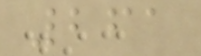261
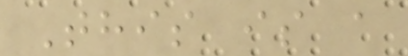This is a
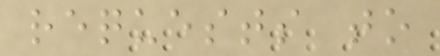requests to
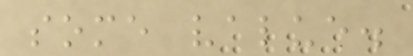some value.
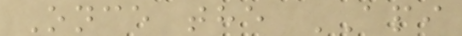Once the API
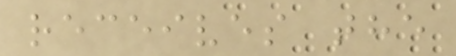receives the
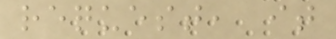request, it
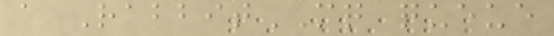a RabbitMQ queue
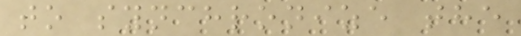to synchronize the
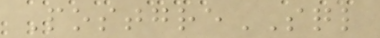PostgreSQL
